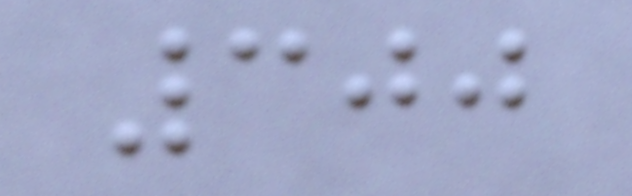300
